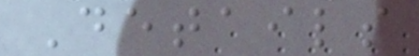Details
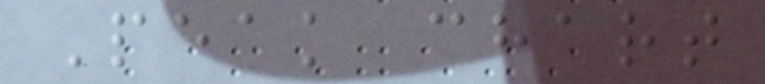Peak chart
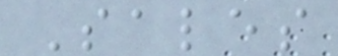Sales
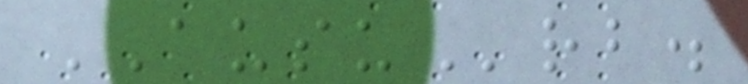AUSUrb.
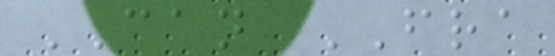CAN FRA
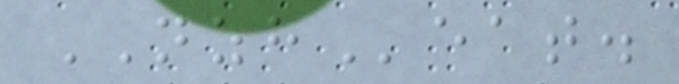NZHeat.
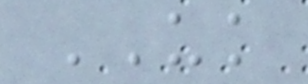UK
